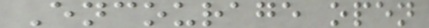Encourage open
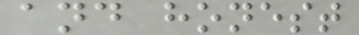and honest
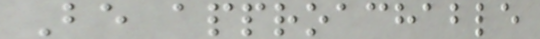Be approachable
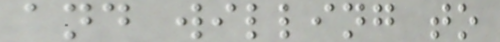and willing to
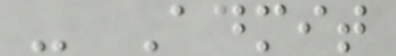- Admit
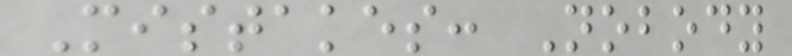Mistakes: Nobody
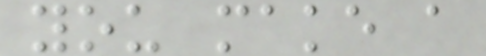you make a
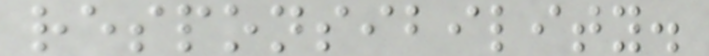responsibility.
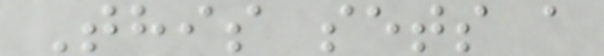This sets a
